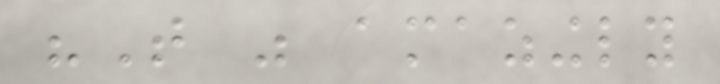"That was amazingly
